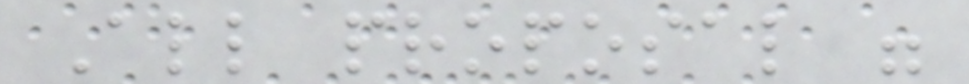All proposal were
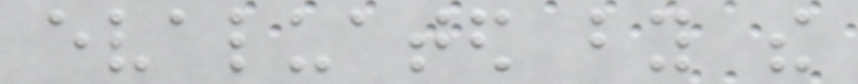evaluated by the
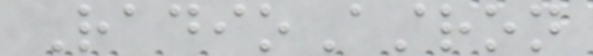RadioAstron
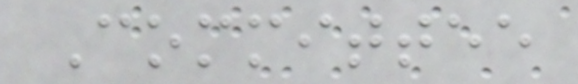Committee
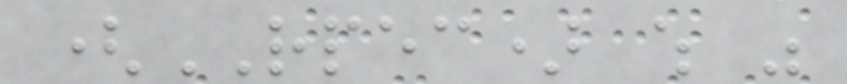(RPEC) which was
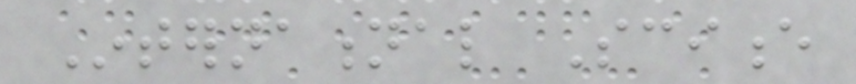International Science
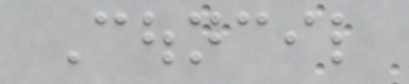Council
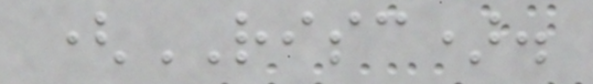(RISC).
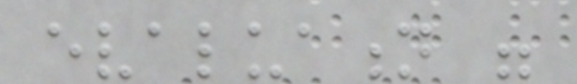evaluation were
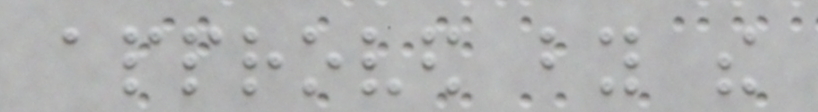approved by the
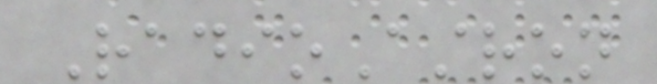RadioAstron
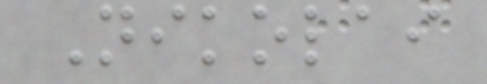Nikolai
